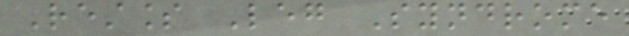Restless Leg Syndrome
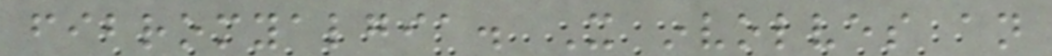fibromyalgia. It involves an
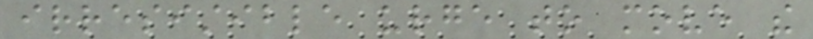irresistible urge to move the
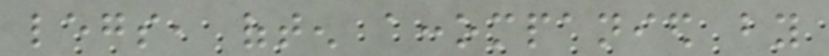legs, often accompanied by
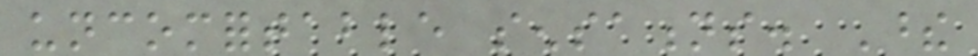uncomfortable sensations. These
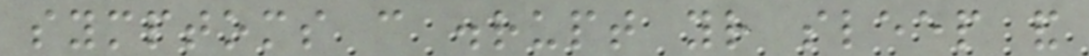symptoms can disrupt your sleep and
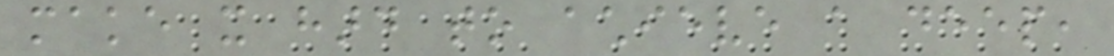make it hard to achieve a deep,
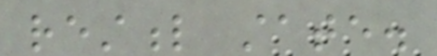restful state.
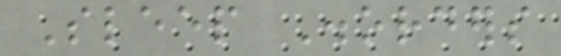Sleep Disorders
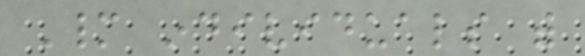Many individuals with
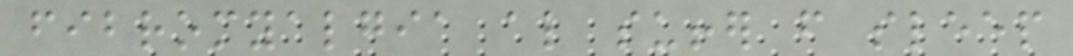fibromyalgia also suffer from sleep
